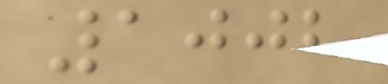1002
